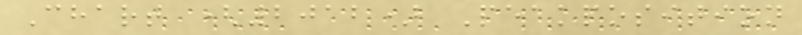Chart (2012) Peakposition
